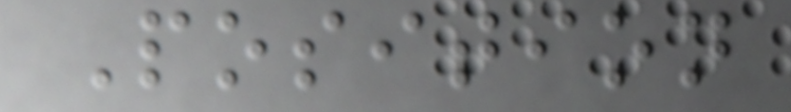Position
